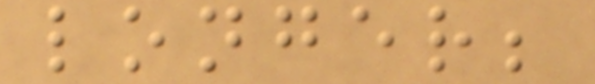longer;
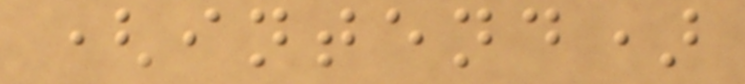(intend)
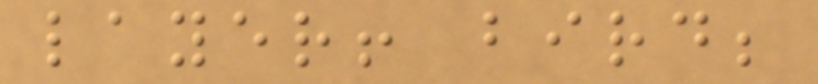layer! bird;
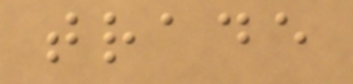trade
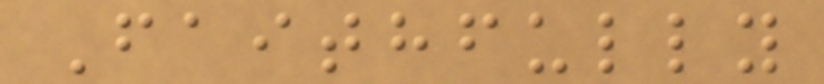Faithfully
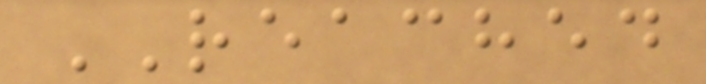REACHED
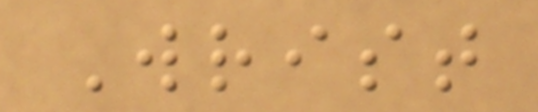Wrist
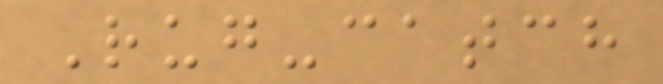Rug-catch
